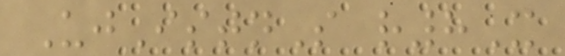UjIstnS r8X
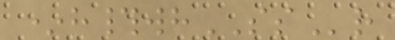*h#whSSr
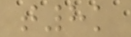t8k
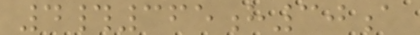4#365h30a
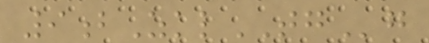9bZklTGg
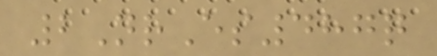2NrEs487q
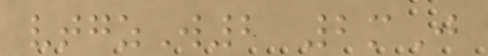vtgzW2 2mJ
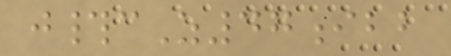j#cZ47ibb
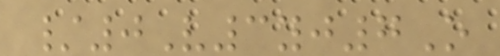/0V3yj7O
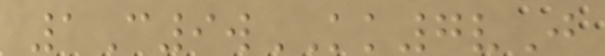1C9wKK7vJ
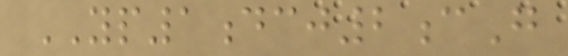YP1dcj2cG
